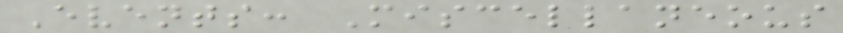Events: Miscellaneous
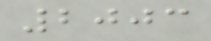2003
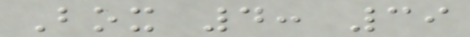Box 4: 39
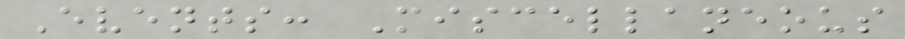Events: Miscellaneous
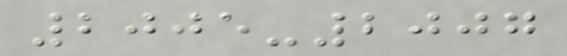2005-2007
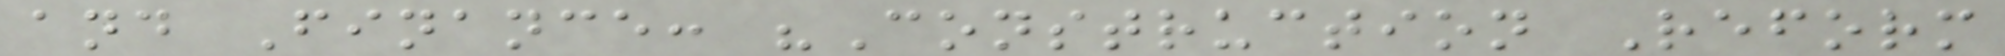and Finance: "Construction Reform
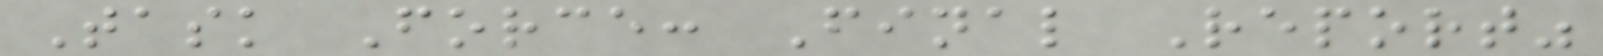Task Force: Final Report"
